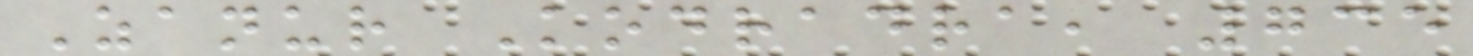Zanur Kodradra, 735
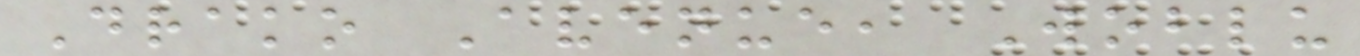Drako Avenue, Woblu
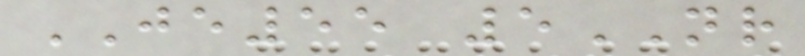JE55 5NR
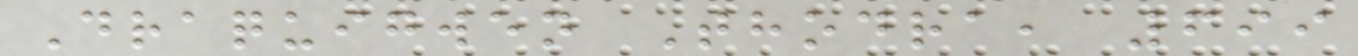Draquigwen Thodra, 699
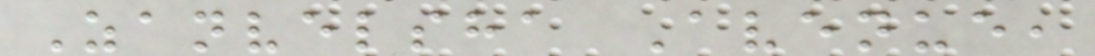Zanvelsha Avenue,
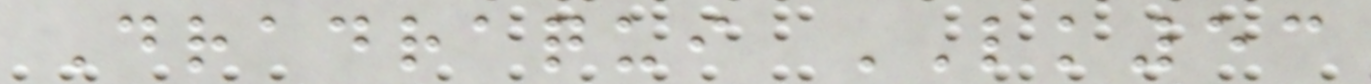Dradraqui LK53
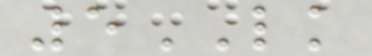5LK
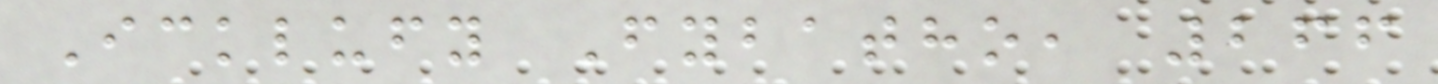Icklufy Fybatho, 266
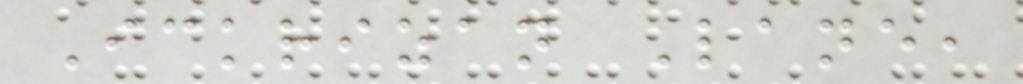Ickrizan Lane,
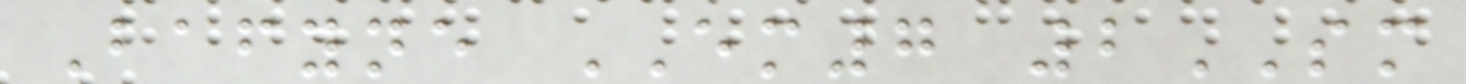Bafyne EM7 2SM
